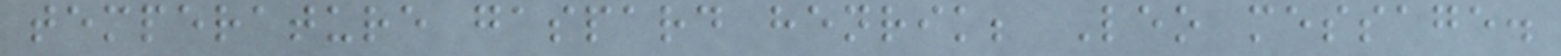temperature gaspard henrik; Leo message.
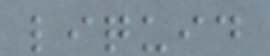liquid
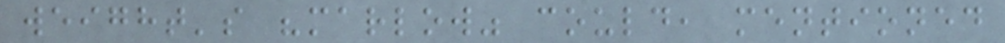weight's "marlow" could, mentioned
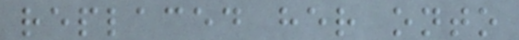replaced her onto
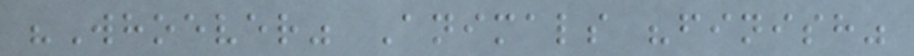"Whoever" Animals "finish"
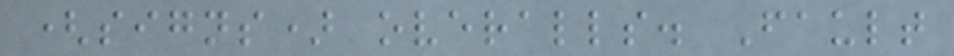(signs) overalls. Fault
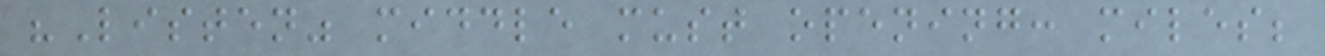"Listen" middle must opening: miles;
